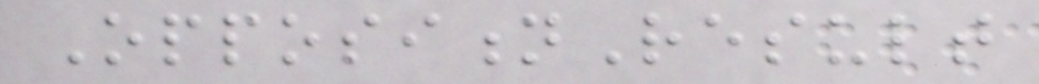OppositionResult
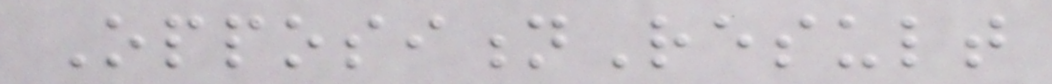OppositionResult
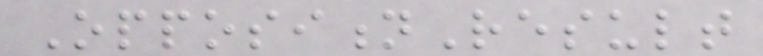OppositionResult
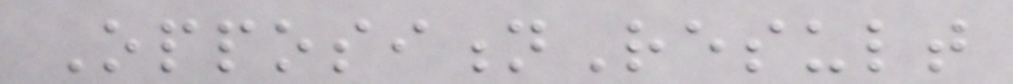OppositionResult
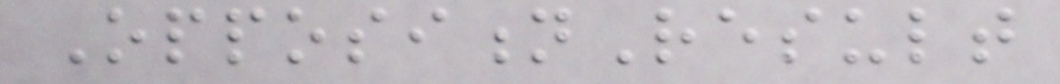OppositionResult
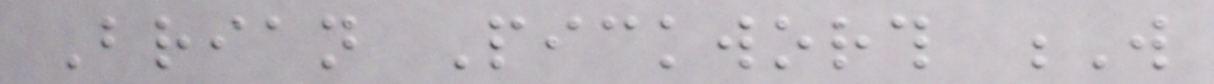Brian Pickworth W
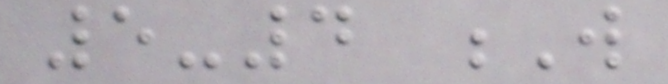5-4 W
